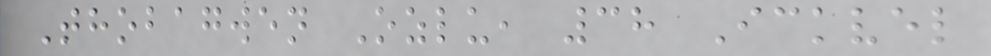Thobagwen Ozlu, 38 Ickvel
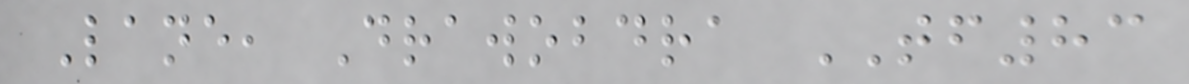Lane, Drawobdra TF83
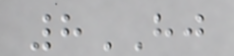8HJ
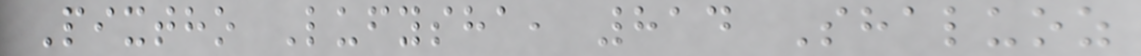Pixtho Lufysha, 814 Shaluoz
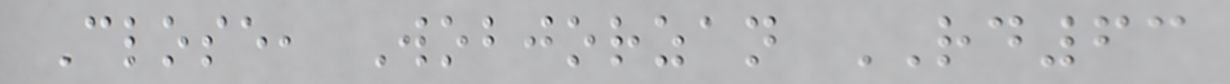Close, Wobjorzan RD63
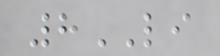8LI
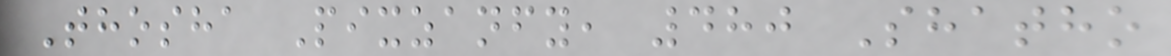Thosha Pixzanfy, 480 Shatho
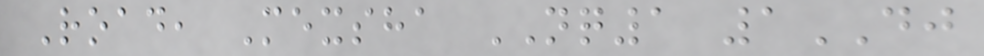Road, Mexsha NQ1 1DJ
